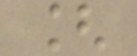[
